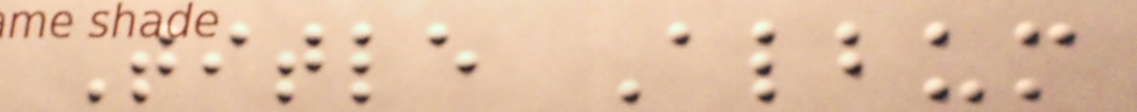Title Album
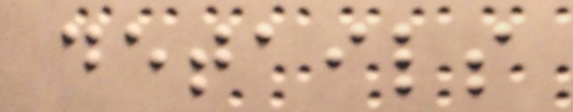details
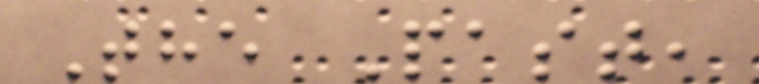The Past,
